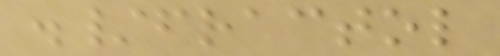./fractol
